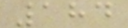184
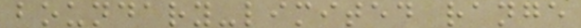boundary-limited range
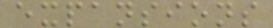expansions
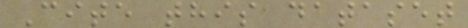Cite this dataset
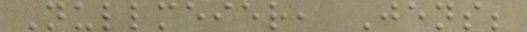Nullmeier, Jens;
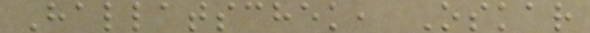Hallatschek, Oskar
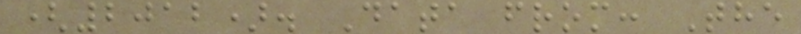(2012). Data from: The
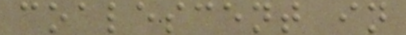coalescent in
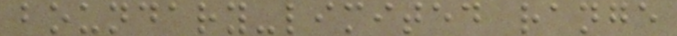boundary-limited range
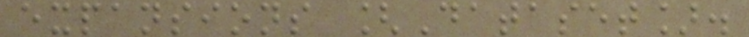expansions [Dataset].
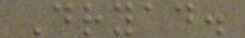Dryad.
